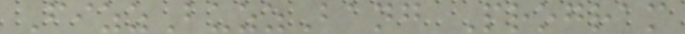FizzBuzzBang Program
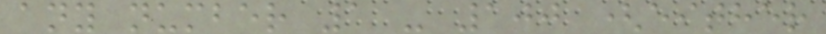any number 1 - 100 (either
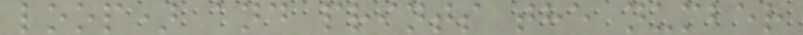loop) and prints the number
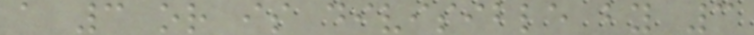a 3 or is divisible by 3
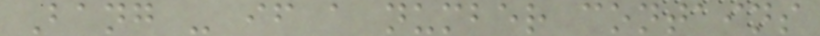Bang - if a number contains
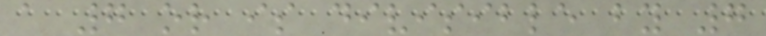a 7 or is divisible by 7
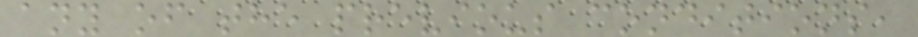any of the previous conditions,
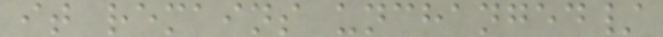it remains unchanged/
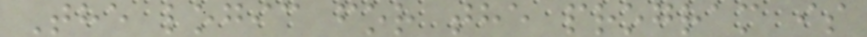The logic for the program is
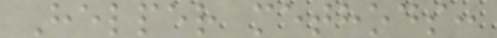Helper methods:
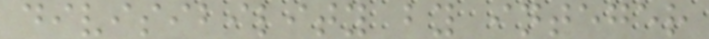divisibility by integer
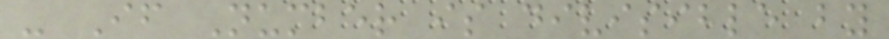- If Number is divisible by
